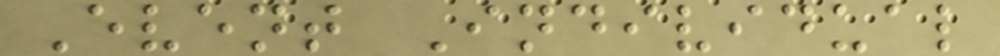Event Individual
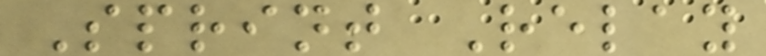Sprint Relay
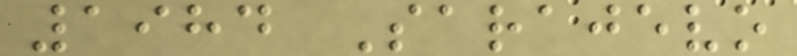1984 Sarajevo
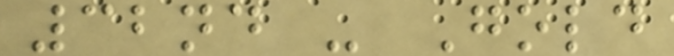32nd - Gold
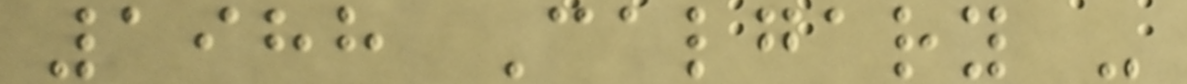1988 Calgary -
